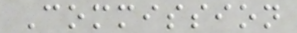Commission
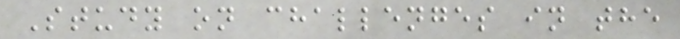Study on challenges in the
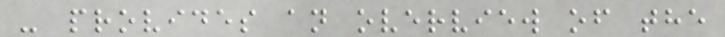- provides an overview of the
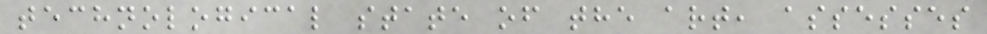technological state of the art, assesses
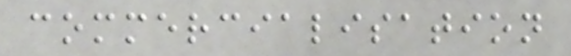commercialisation
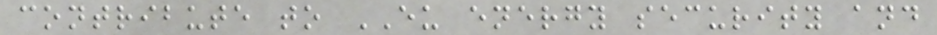contribute to EU energy security and
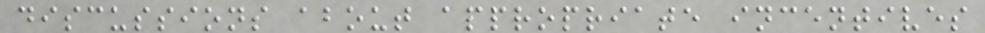discussions about appropriate incentives
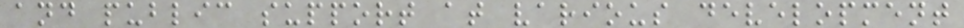and public support at various development
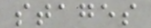stages
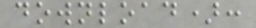download):
